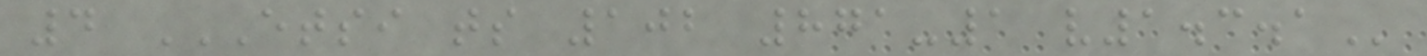4 ETSI TS 102 871-1 V1.3.1
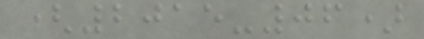(2015-06)
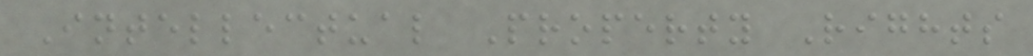Intellectual Property Rights
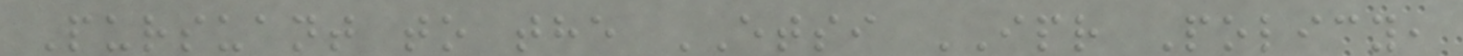Pursuant to the ETSI IPR Policy,
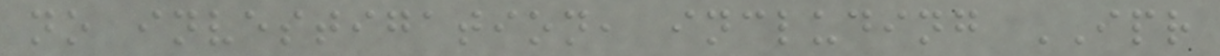no investigation, including IPR
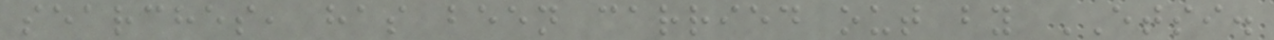searches, has been carried out by ETSI.
